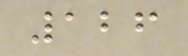126
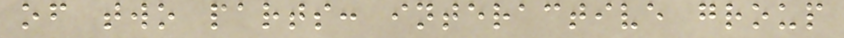of two parts: interactive group
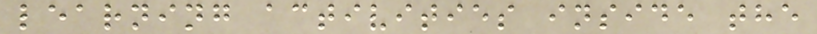learning activities inside the
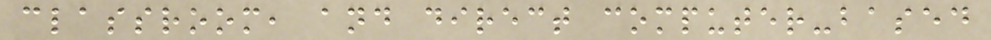classroom, and direct computer-based
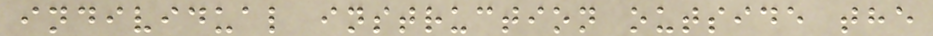individual instruction outside the
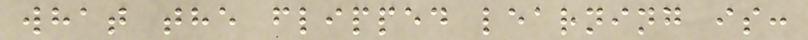what the flipped learning is:
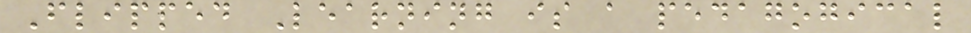Flipped Learning is a pedagogical
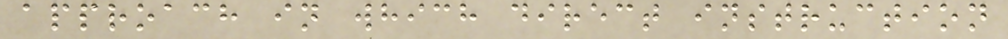approach in which direct instruction
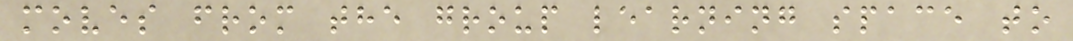moves from the group learning space to
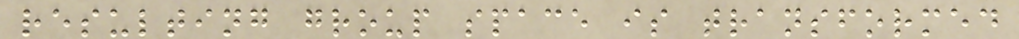resulting group space is transformed
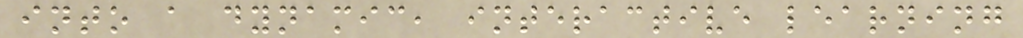into a dynamic, interactive learning
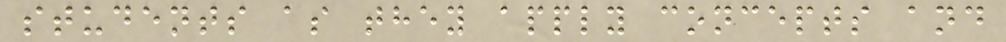students as they apply concepts and
